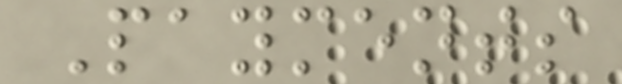Payments
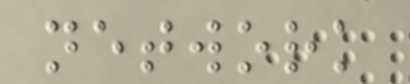network
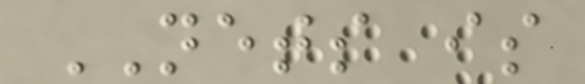NETS is
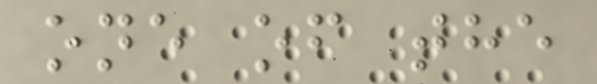one of the
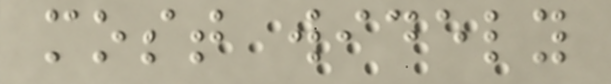most widely
